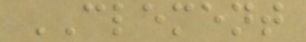CLEMENT
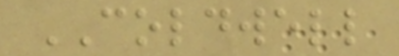COLDWELL
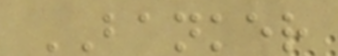BANKER
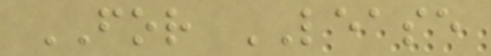FOR LEASE
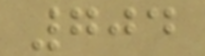704
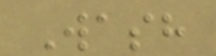Wash
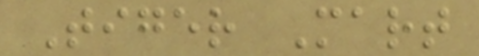Tiger Mart
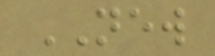NEW
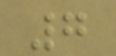7
